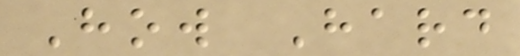How Hard
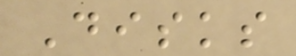Disks
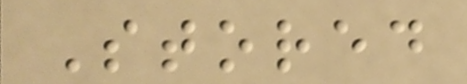Stored
